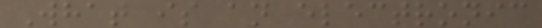What is an electronic
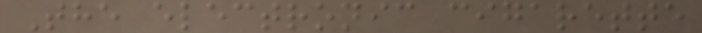The electronic cigarette
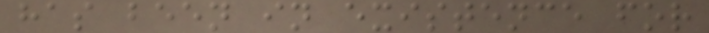has been in existence for
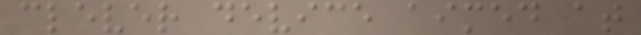clever device aimed at
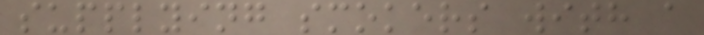supplying smokers with a
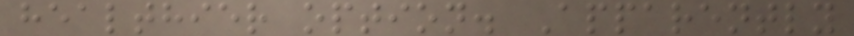healthier option. Apparently
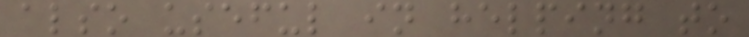also useful in helping to
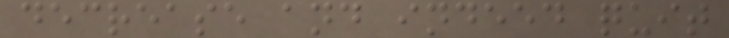decrease and indeed quit
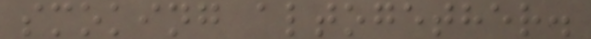smoking altogether.
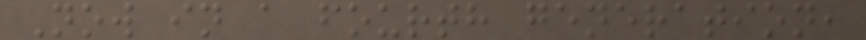Now in a fourth generation,
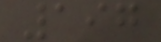197
